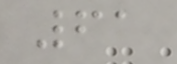61
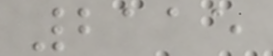2115
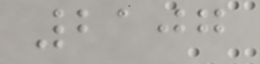2107
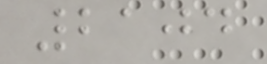2104
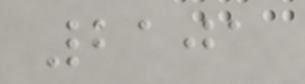2101
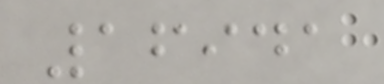16941
